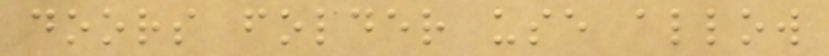doors folder use allow
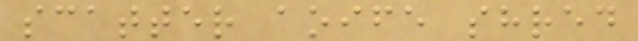scatter aoife shred
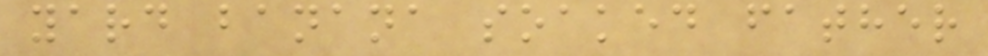yard banana soaked father
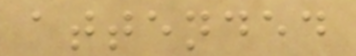attended
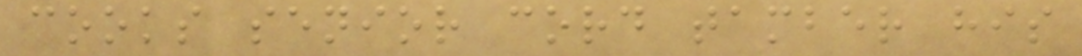cooks senior cord tamber his
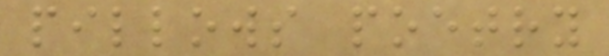pillows poetry
